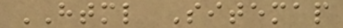HTML Sitemap
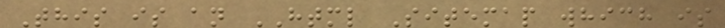This is an HTML Sitemap which is
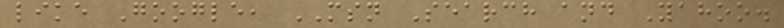like Google, MSN Search and Yahoo.
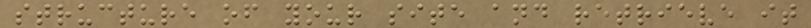structure of your site and retrieve it
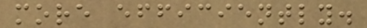more efficiently.
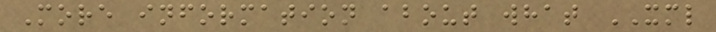More information about what XML
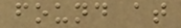found at
